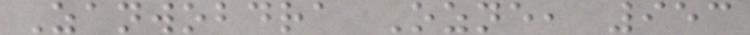Zanwobdra Ozne, 953
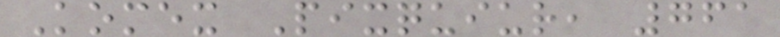Komex Pixquiur, 761
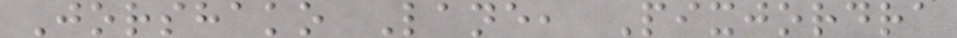Jorshako Lane, Pixjordra
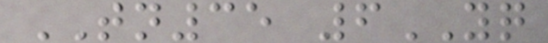TN35 6YQ
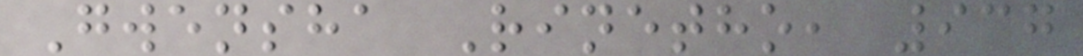Gwensha Rinetho, 937
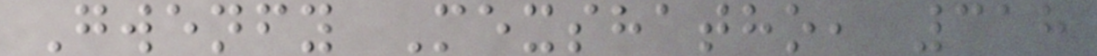Gwenfy Mexshatho, 318
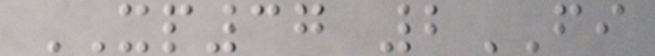XP37 2FI
